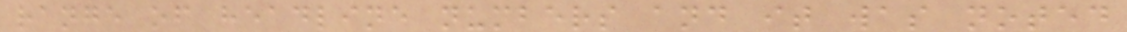range of headline numbers and it was noted
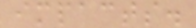impacts.
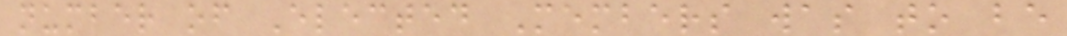number of Elected Members was to be
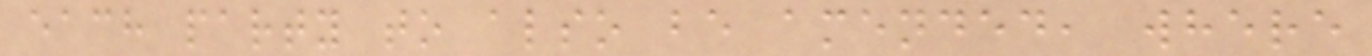each party to also be amended, where
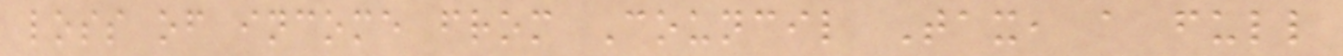loss of income from Council Tax, a full
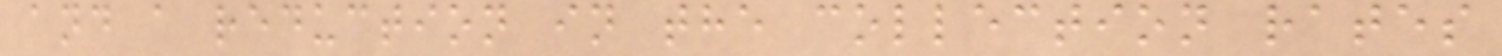and a reduction in the collection rates
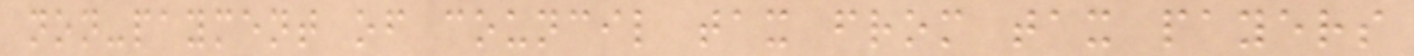non-payment of council tax from tax payers
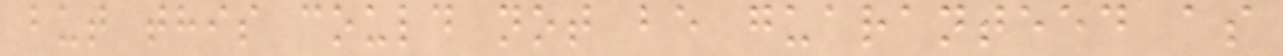but this could not be guaranteed as
